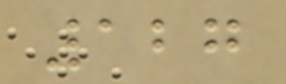127
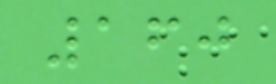160
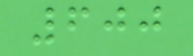600
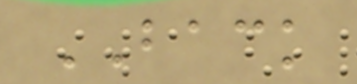BACK
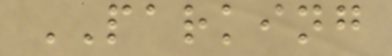PARKING
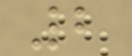2
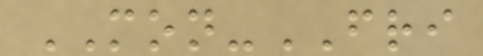MON-FRI
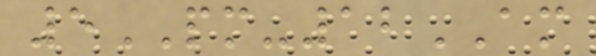5PM-12AM
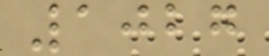1027
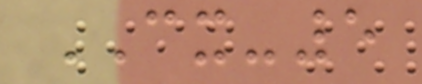CX-5
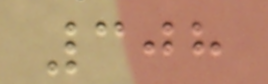308
